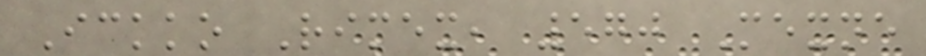Ickko Rimex, 570 Mexne
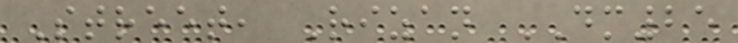Street, Rizan DM25
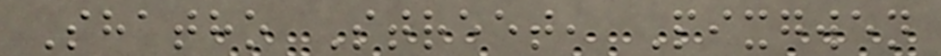Shatho Street, Pixgwen
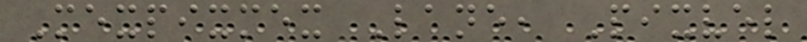Mexpixmex Lane, Pixvel
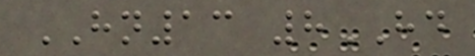HN13 8HD
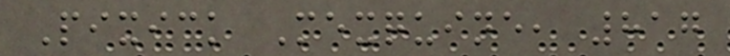Pixick Mexquine, 817
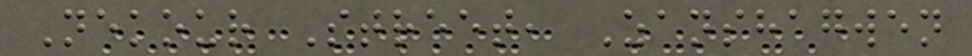Nekour Street, Zanshagwen
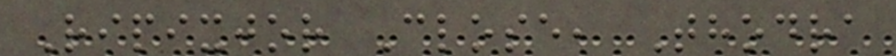Ripixjor Close, Thodra
